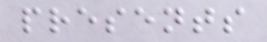presents
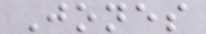Jones
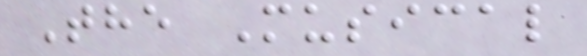The Musical
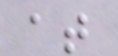at
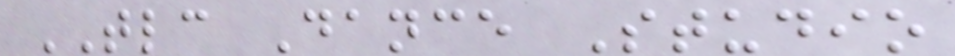TLC Dance Studio
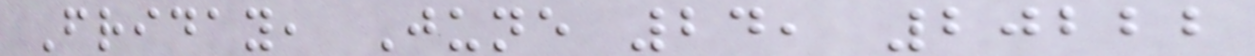Friday, June 24, 20222
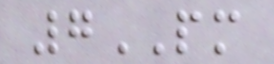7PM
